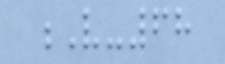V-68
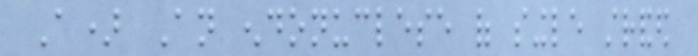A) An endonuclese of single stranded
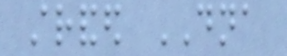stranded DNA
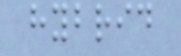hybrid
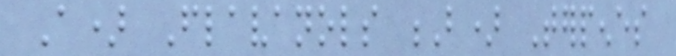A) Flavanols B) Terpenes
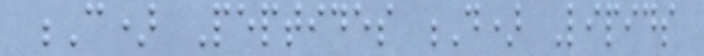C) Peptides D) Lipids
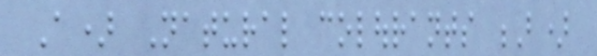A) Natural colourants B)
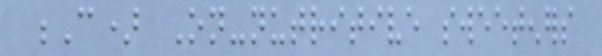C) On-nutritive sweeteners
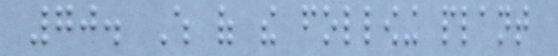70. Which of the following plant
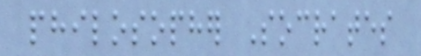philosopher Socrates
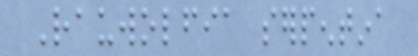Rauwolfia serpentina
